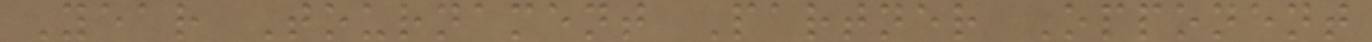Year Tournament Partner Opponent
